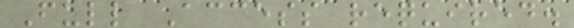Full Access required.
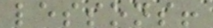lessons!
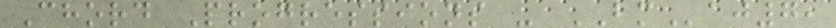Chord Progressions - BMaj7,
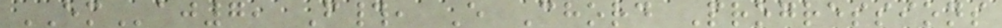EMaj7, F#, E Chord Progressions
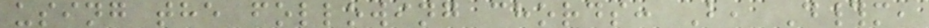using the following chords: B, D#m,
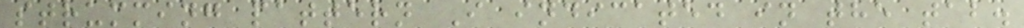strumming pattern I indicated in the tab.
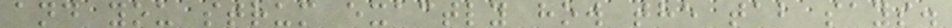and you strum exactly how the tab says.
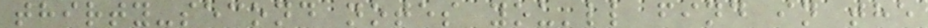thirty-second notes you'll find in the
